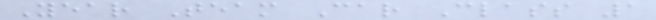Year Team Car Class 1
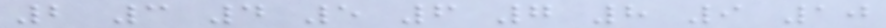2 3 4 5 6 7 8 9 10
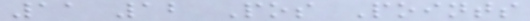11 12 Pos Points
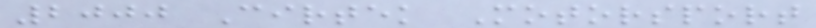2000 Cirtek Motorsport
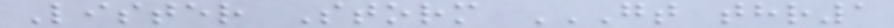Lister Storm GT THR1
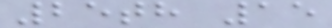25th 15
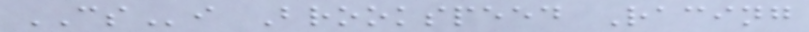CSi Brookspeed Racing
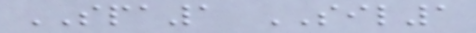SPA1 SIL1
